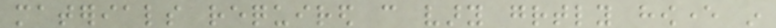materials required can vary greatly however in
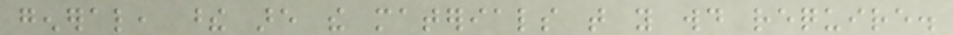general, these are the materials that you would require.
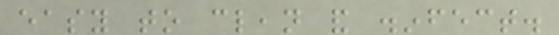easy to clean and disinfect.
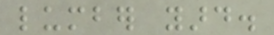lumber yard.
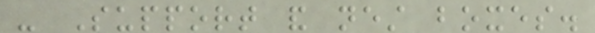- Support and nest boxes.
